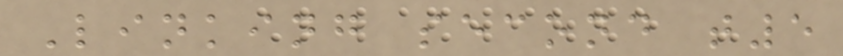Linking second t5
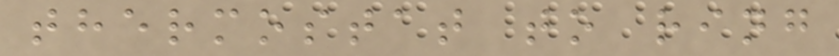thermostat to ring
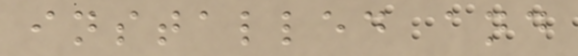installed and
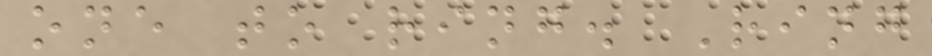one to ring. Ring
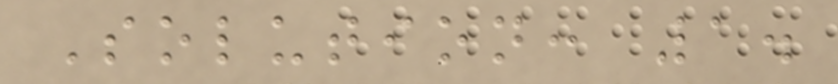Solution: 1.
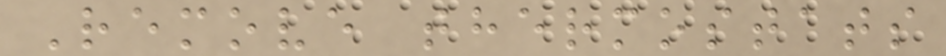Remove thermostats
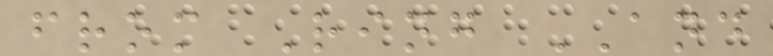from Ring AND
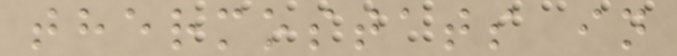thermostats in
